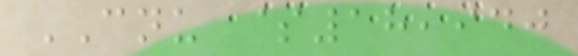CNU $18,940
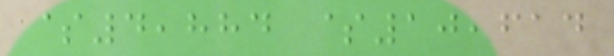$4,884 $10,614
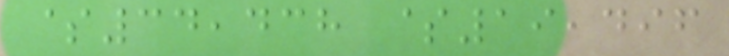$34,438 $19,496
